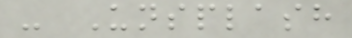- Unsplash
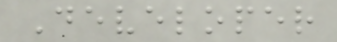Developer
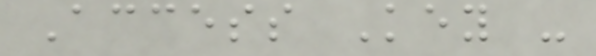Access Key -
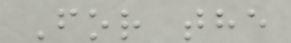For the
